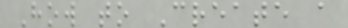How to Create a
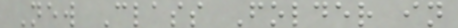New Class Folder in
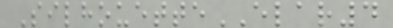SilhouetteELAR4
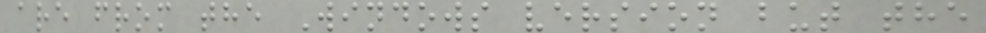are from the Windows version but the
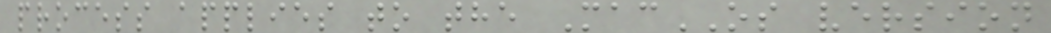process applies to the MacOS version
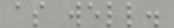as well.
